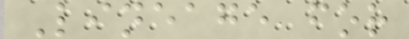Lineage for
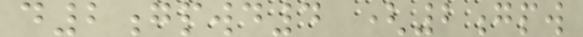d2gpwd4 (2gpw
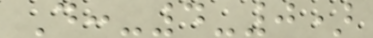D:-4-0)
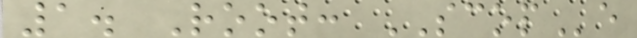1. Root: SCOPe
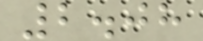2.08
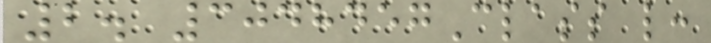2. 3048457Class l:
